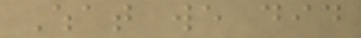What we did
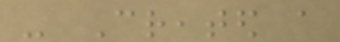- Created a
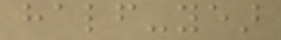half-year
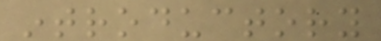introductory
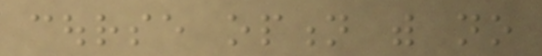course option with no
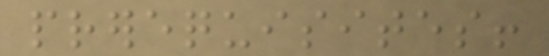prerequisites!
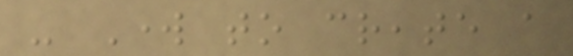- Work to create a
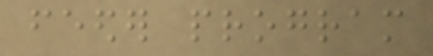feeder program
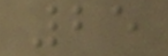25
